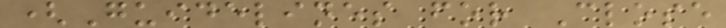(Guidelines for Close
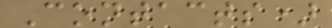Contacts)
